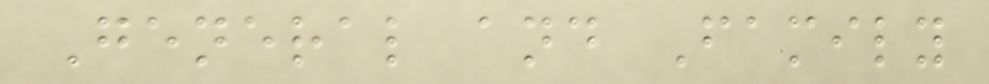General and Family
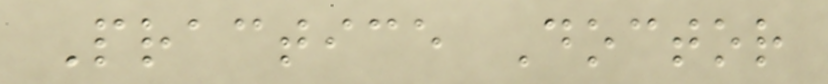Practice Doctor
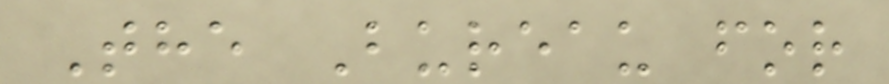The Bureau for
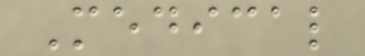Medical
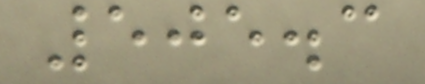505.3
